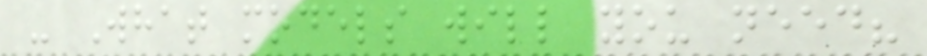- What models will you need?
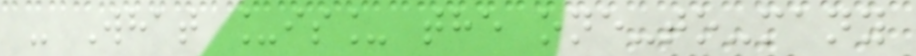- What _is_ the one-to-many
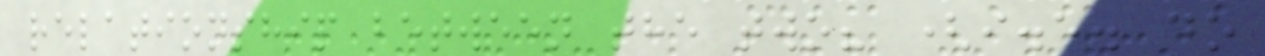relationship between the two? (i.e. do
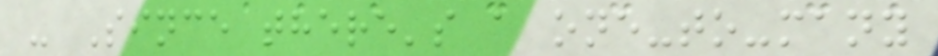- Since there's a one-to-many
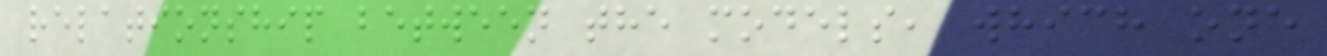relationship between the models, which one
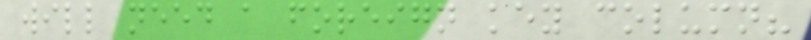will need a foreign key column?
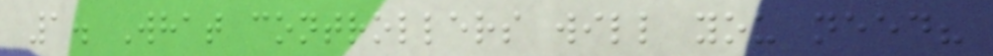1. What controllers will you need?
